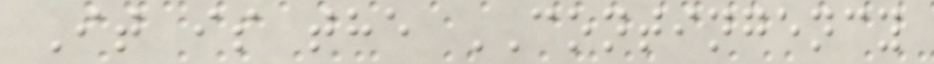It is the CONTINGENCY
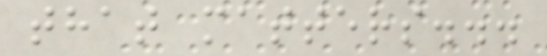that matters...
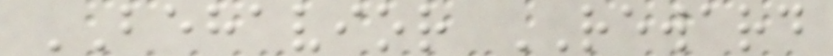BEHAVIOR REWARD
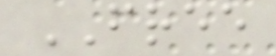FREE
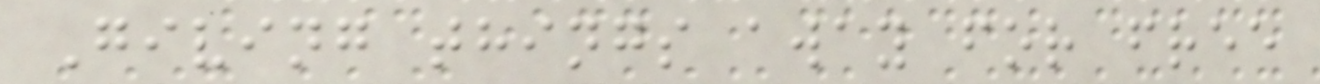Giving things away for free
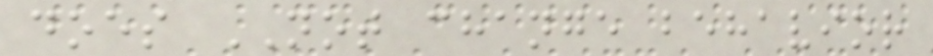does NOT change behavior
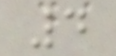4
